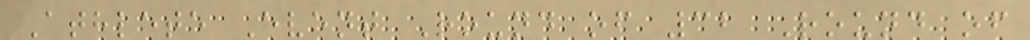Athlete Event Round of 32 Round of
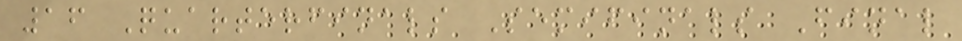16 Quarterfinals Semifinals Final
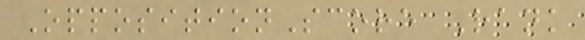OppositionScore Rank
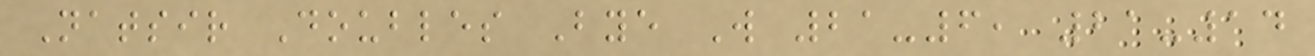Natsir Doubles Bye W 21-6, 21-14
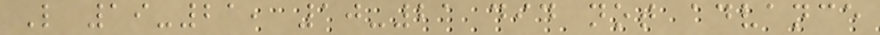L 19-21, 10-21 did not advance
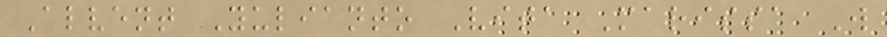Alvent Yulianto Vita Marissa W
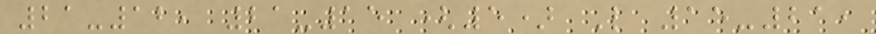21-12, 21-15 (5) L 15-21,
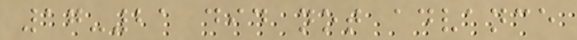17-21 did not advance
